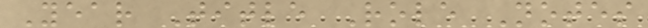Year Title Role Notes
